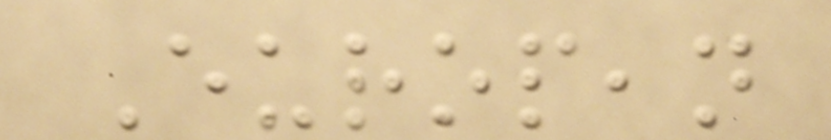European
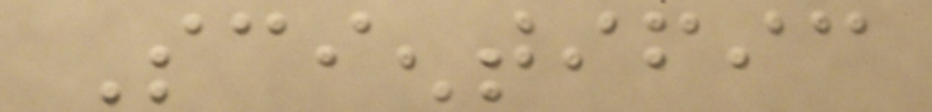Scientific
